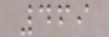469
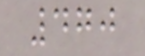470
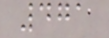471
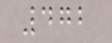472
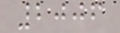2006
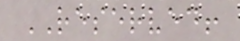RESERVED!
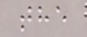the
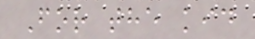For the kid
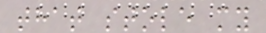that stole my
